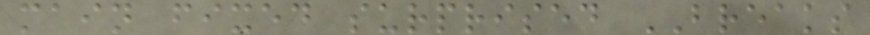main fixed surprised BREAKS
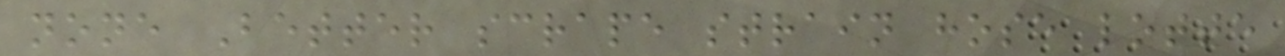none Better scrape strain hose lotte
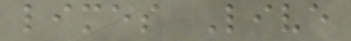limes Live
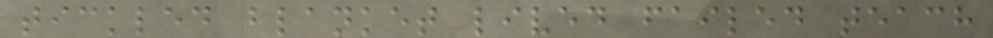tickled blanket lived failed teach
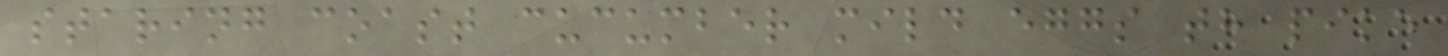staring coast cucumber mild eggs th pike
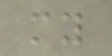my
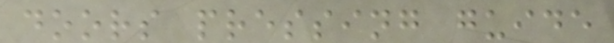doors pressing guide
